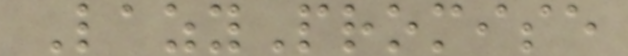LazyPromise
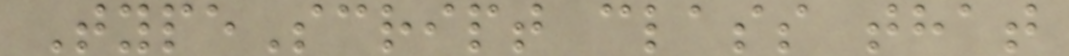TypeScript class that
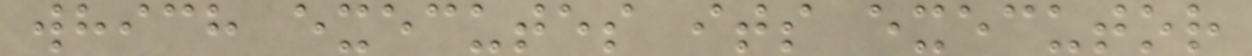which executes its executor
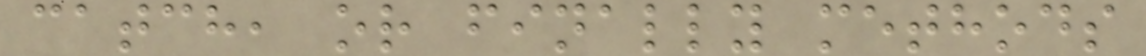catch, or finally methods
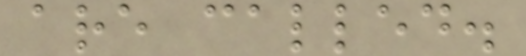are called.
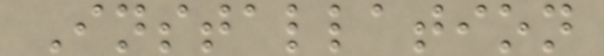Installation
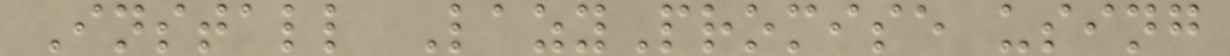Install LazyPromise using
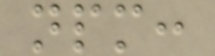npm:
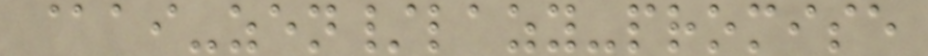@ai-zen/lazy-promise
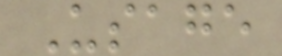Usage
